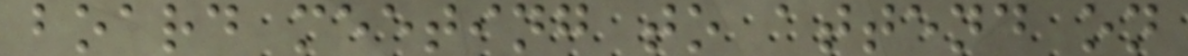board meeting to attend on
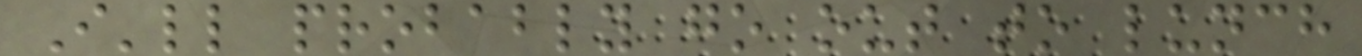I'll probably go out to lunch
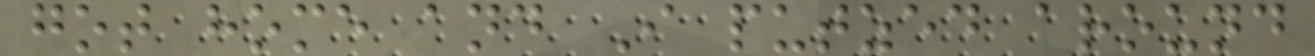got home and I putzed around
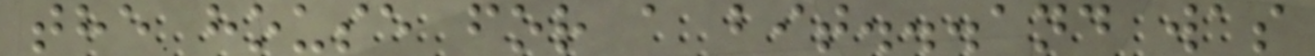the house for a bit...and was
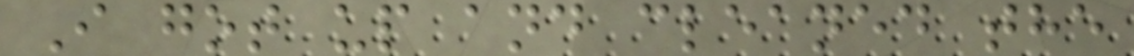I got up and cleaned the
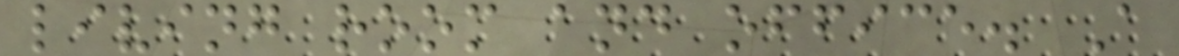living room and office. A
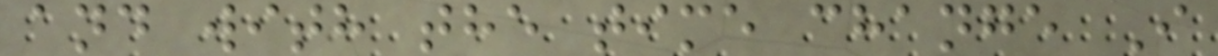and with the time change I
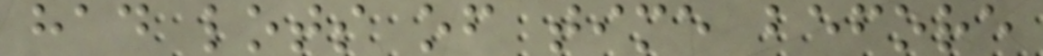had lots of time before
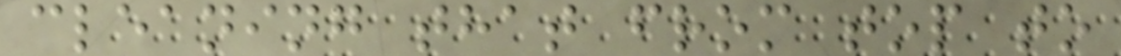cleaning that from top to
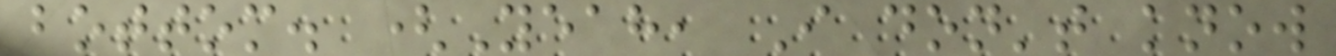bottom. (Yeah, I don't know
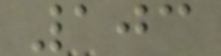103
